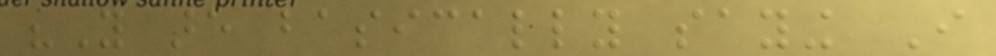"You are basically saying I
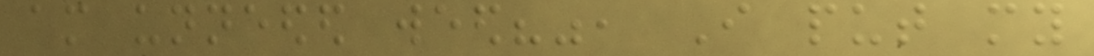am unneeded weed?", I put my
